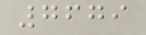7679
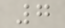7
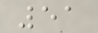51
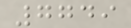7749
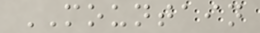MOUNTAIN
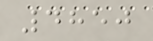4850
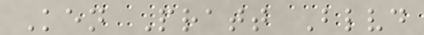Ken Pratt Blvd
